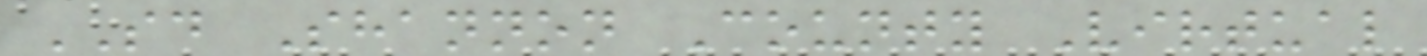SD Shannon County Virtual
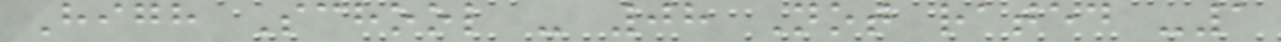High School - 08 Not rated -1
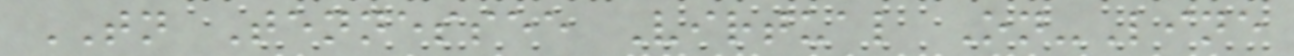TN Tennessee Virtual On-Line
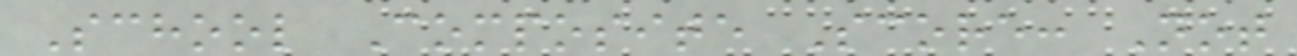School Composite Score: Not
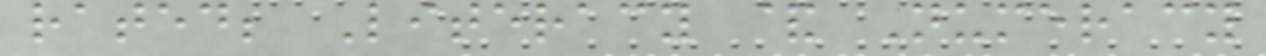rated; Literacy & Numeracy
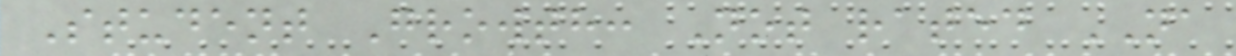Student Growth: Not rated NA
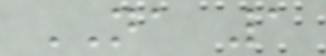NA 1
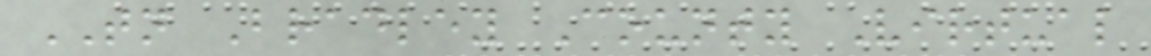TN Bradley County Virtual
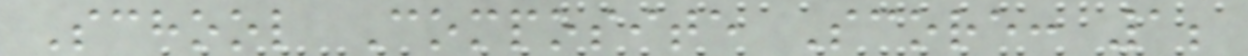School Composite Score: 1;
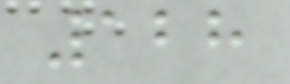128
